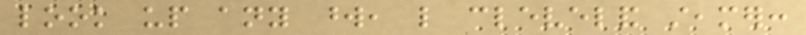look up any word, like cleveland steamer:
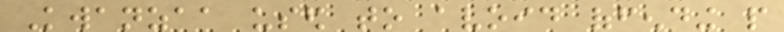Kwanzaa used to avoid offending people
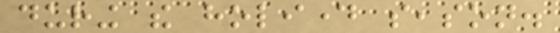during the holiday season.
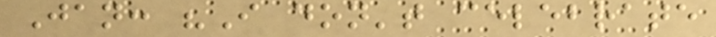Jan: "I don't celebrate
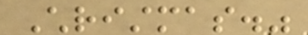Christmas."
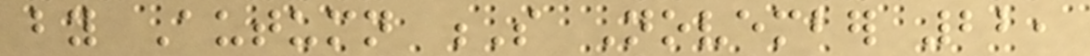by Autumn S November 22,
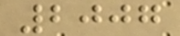2007
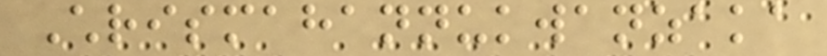Chrismahannukwanzaka
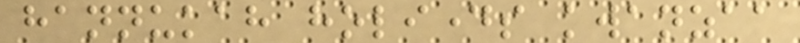hannukah holidays kwanzaa
